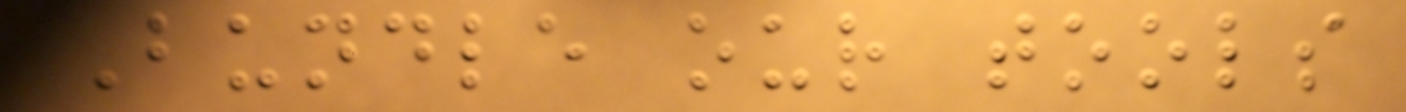Bundle our tools
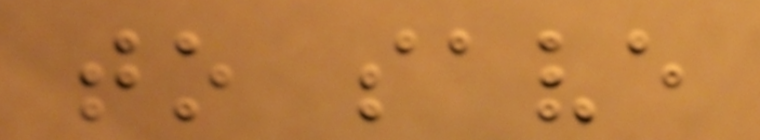to save
